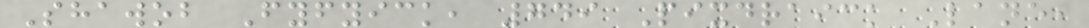Shawob Fyfyick, 749 Pixdraick Lane,
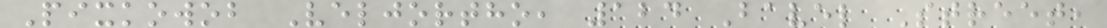Pixkowob Veljortho, 124 Bavel Street,
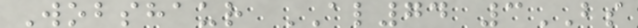Wobshaur AL74 3BS
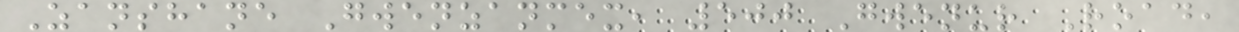Zanshane Gwenzanmex, 500 Gwenur Road,
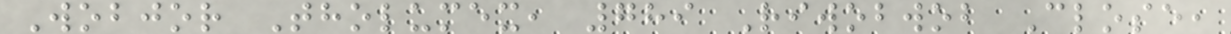Wobjor Tholumex, 789 Riwobwob Close,
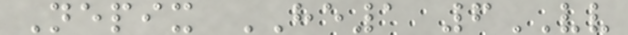Nepix HE1 6VV
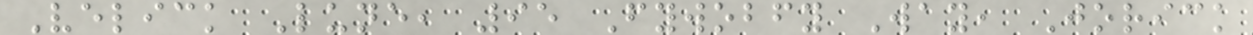Velick Lune, 95 Fywobfy Way, Jorick
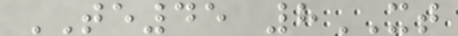TE45 8XT
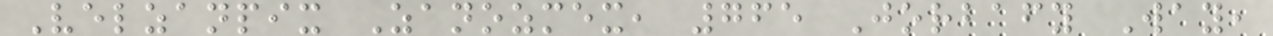Velzanpix Zanozmex, 765 Jorbafy Way,
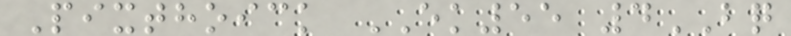Pixthoick EK55 4BQ
